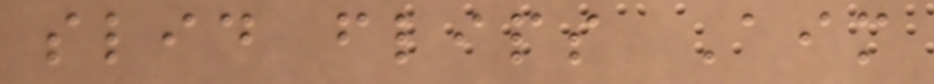slid flips Aim
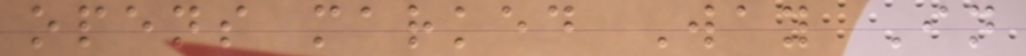opens marked Way In
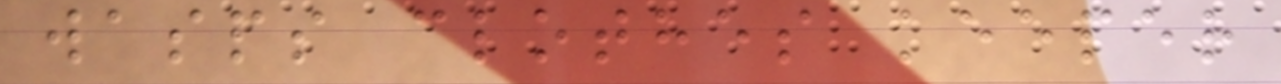wasps clothes keeper
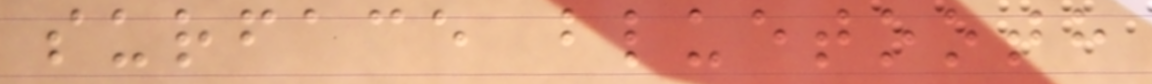surface bluetooth
